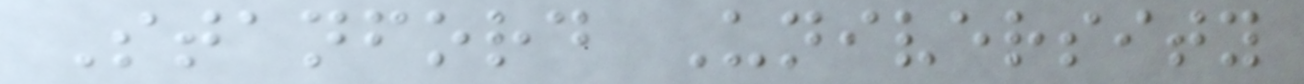Stanford University
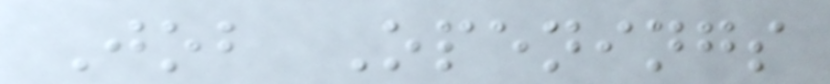Job Openings
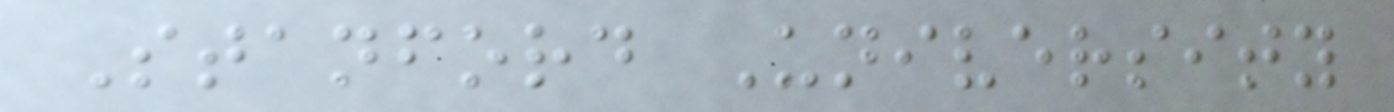Stanford University
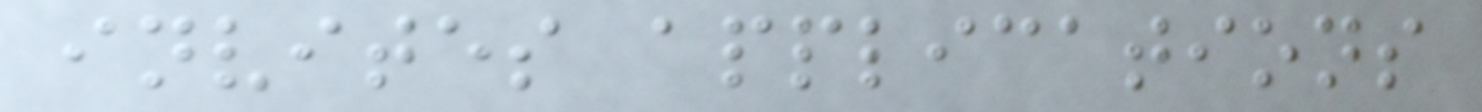invites applications
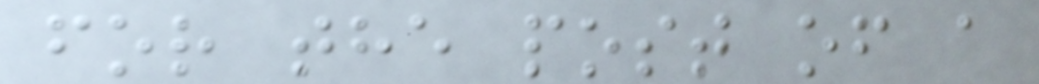for the post of a
